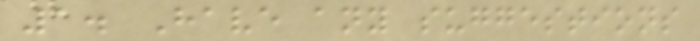1. Have any suggestions
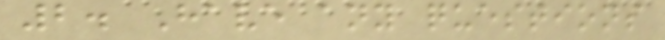2. Have any questions
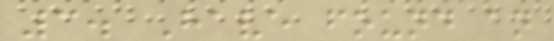3. Have found an
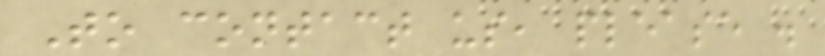To contact us, please .
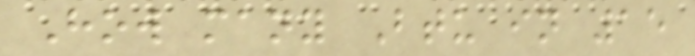How many Btu in 15
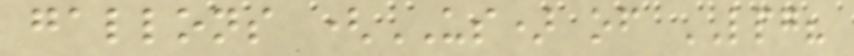gallons (US) of LPG?
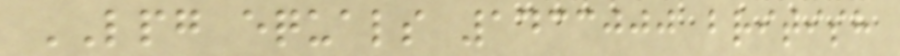LPG equals 1433000 british
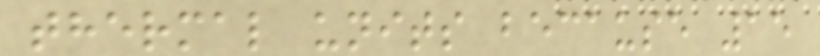thermal units because 15
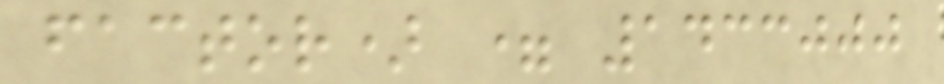factor) = 1433000
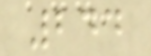244
